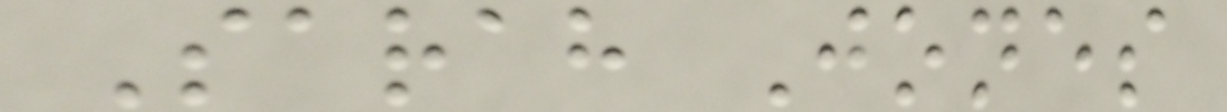Sarah Jones
